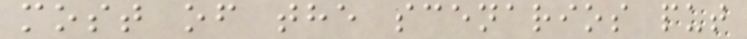most of the scenarios put
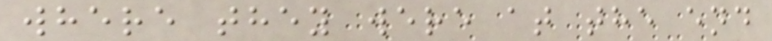where they were at the end
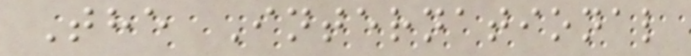The International
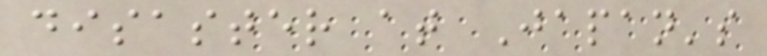disaster at Japan's
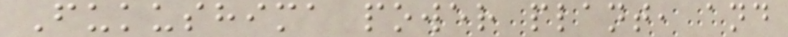Fukushima power plant, and
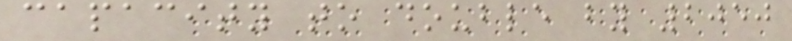capacity to double by 2050
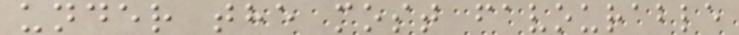under the most favourable
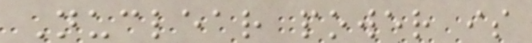Nuclear power is
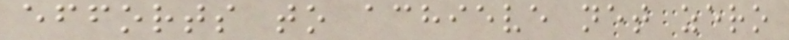efforts to achieve net zero
